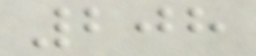208
